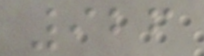926
